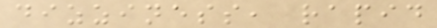dizziness, rapid
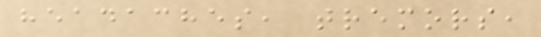headaches, tremors,
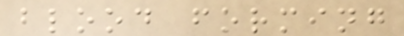blood forming
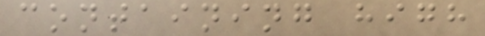containing high
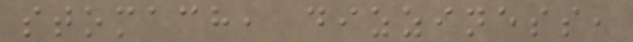stomach, dizziness,
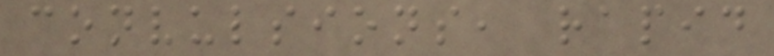convulsions, rapid
